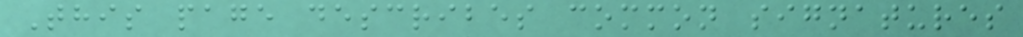This page describes common signatures
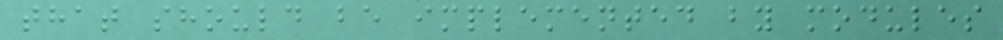that should be implemented by modules
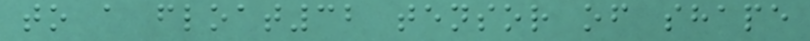to a float32 tensor of shape
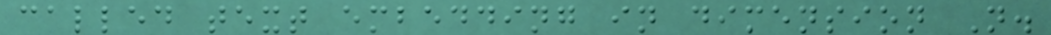called text embedding in dimension N.
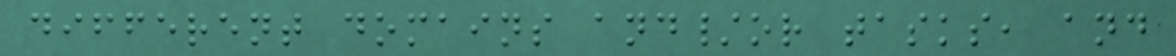different domains and/or tasks, and
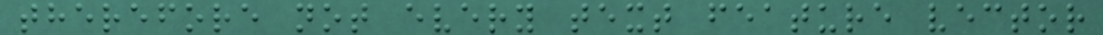therefore not every text feature vector
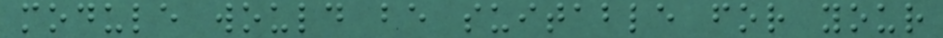module would be suitable for your
